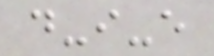d-i-e
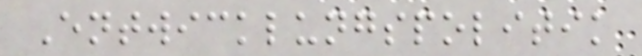Entwicklungspolitik
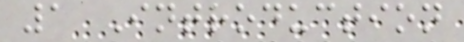1 Introduction
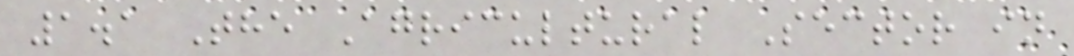1.1 The Agricultural Sector in
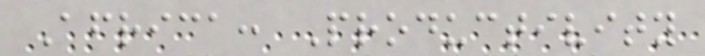Africa: Productivity
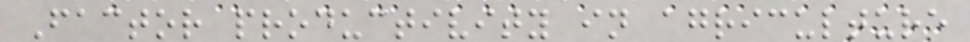Factor productivity in agriculture
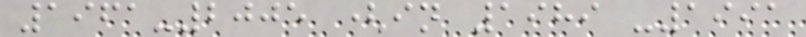1961-2005 (in 1989 -1991
